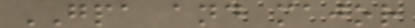GPA and major
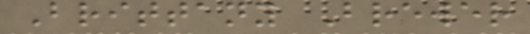Brittany Brewer
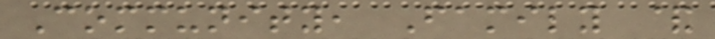Community, Family &
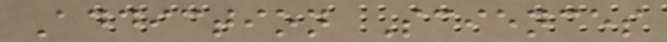Addiction Sciences
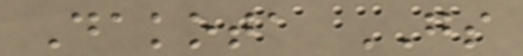Dakota GS
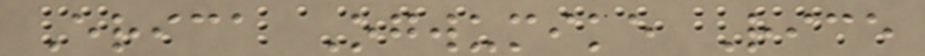Erica Ogwumike Rice
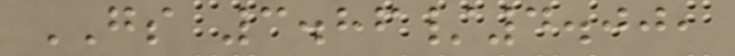GS 3.86/4.00,
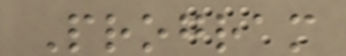Program
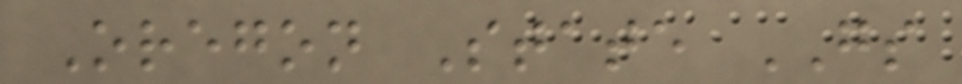Oregon State GS
